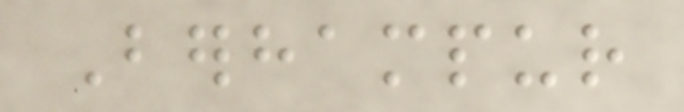Berhampur
